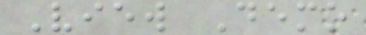View Demo
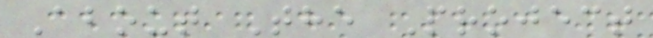About The Project
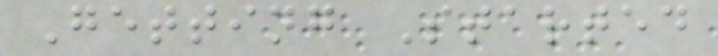Getting Started
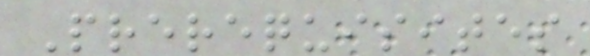Prerequisites
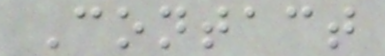Contact
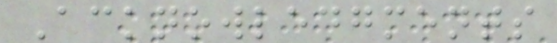Acknowledgments
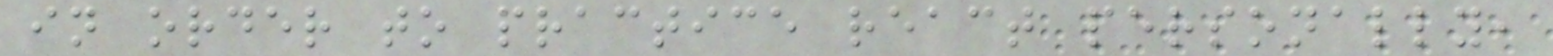in order to practice react personally,
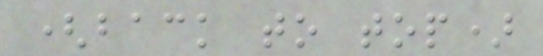(back to top)
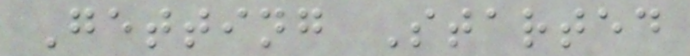Getting Started
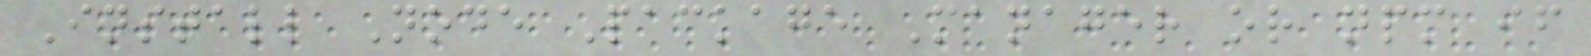Install Node Package Manager or npm if
